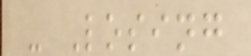- Losing
